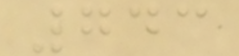743
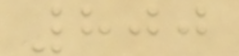800
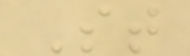St
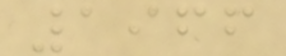1966
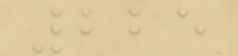225
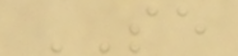SE
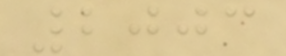2003
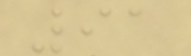91
